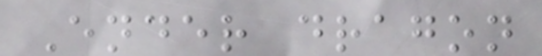Ender dragon
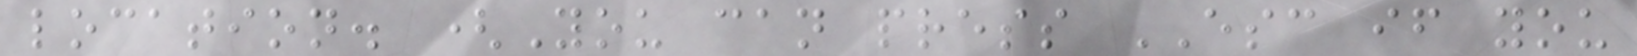location. (You can press ESC if you
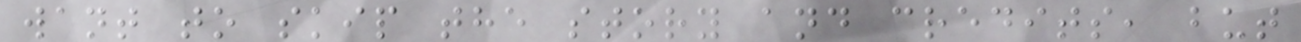want to skip the story and credits, but
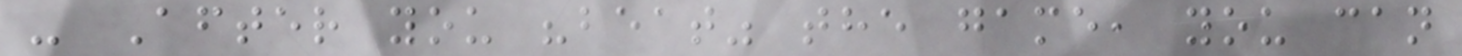- After you "beat" the game, you can
